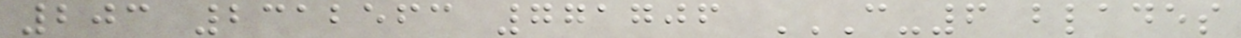203 2312563 771706 C-6 BLADES
